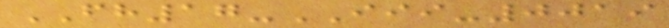FH17-III-0019
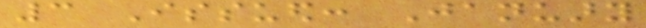3 Issued: January
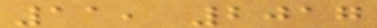11, 2017
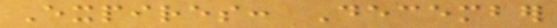Expires: December
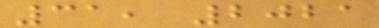31, 2021
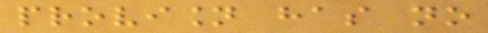provision has no
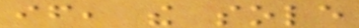if, the sole
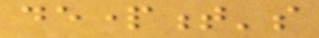department's
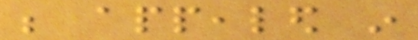be appealed in
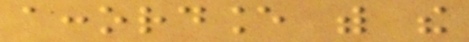accordance with the
